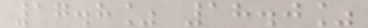17.8% 18.0%
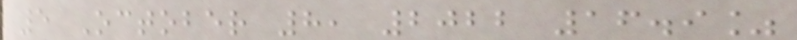5 October 8, 2022 16.9%
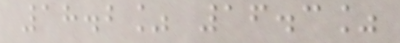18.2% 16.3%
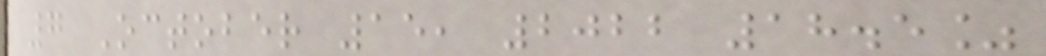7 October 15, 2022 18.5%
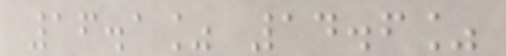16.1% 14.6%
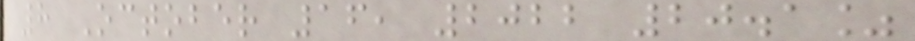8 October 16, 2022 20.1%
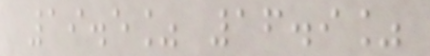19.5% 16.9%
